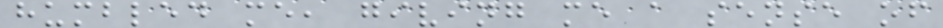humbled me, giving me a sense of
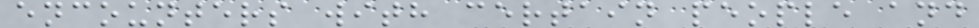encounters with certain people and
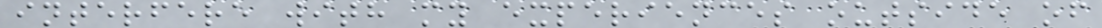interfere with my experiences outside of
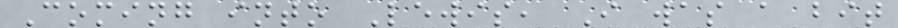Coming into Lewis, I was a bit
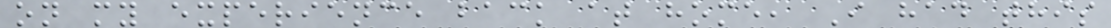on my experience back at home, I had this
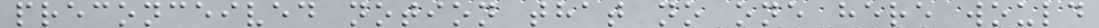preconceived notion that no one here would
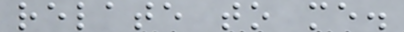relate to me.
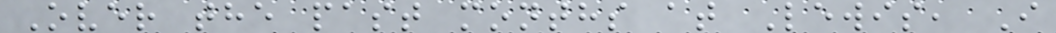Over the past months at Lewis, I
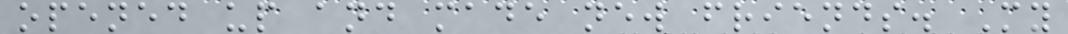opened up and made new friends. My
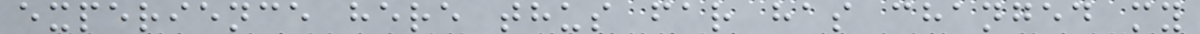experience here thus far has changed my
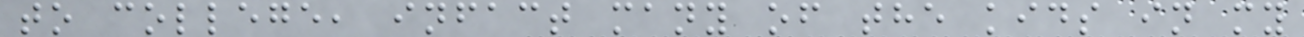to college, infact many of the kids in my
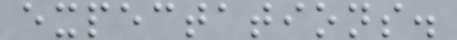expectations.
